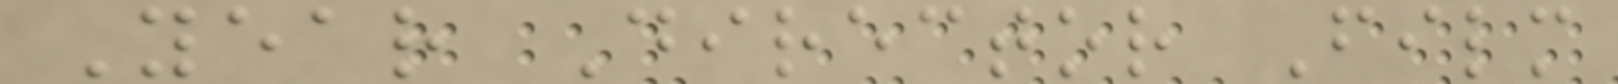Year Director Film
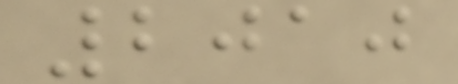2010
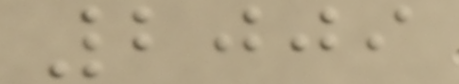2009
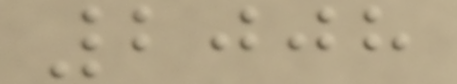2008
